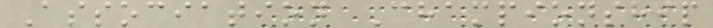Association Championship
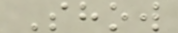Show
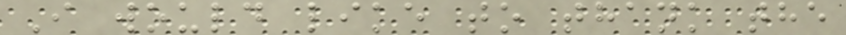I would like to thank the
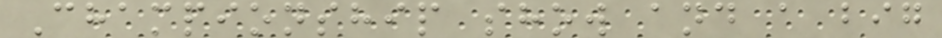Championship show and a big
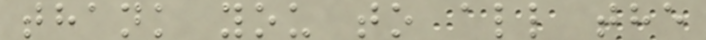thank you to all the
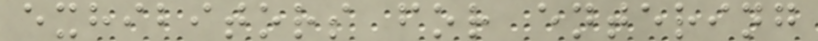exhibitors for entering
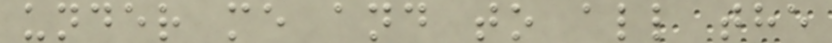under me and to all the
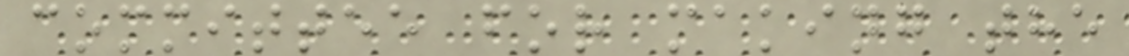committee for making the
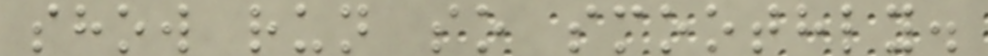show run so smoothly.
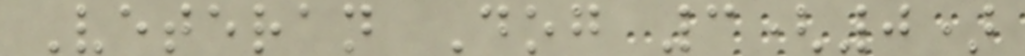Veteran Dog 3(0)
